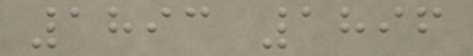1893 1896
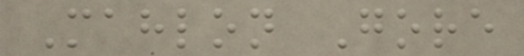Mahlon Gore
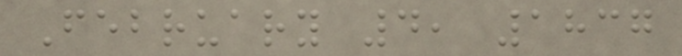February 4, 1837
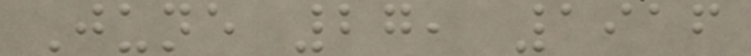June 27, 1916
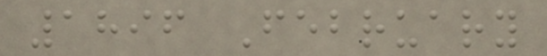1896 February
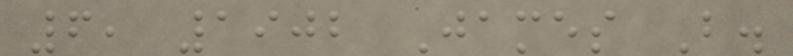6, 1902 James B.
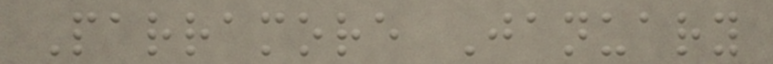Parramore January
